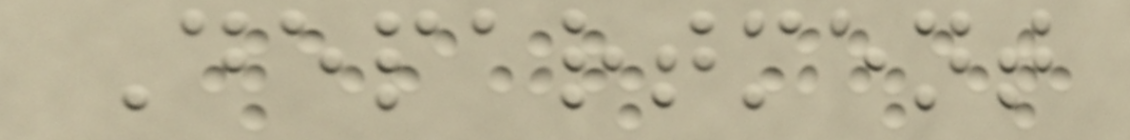Department
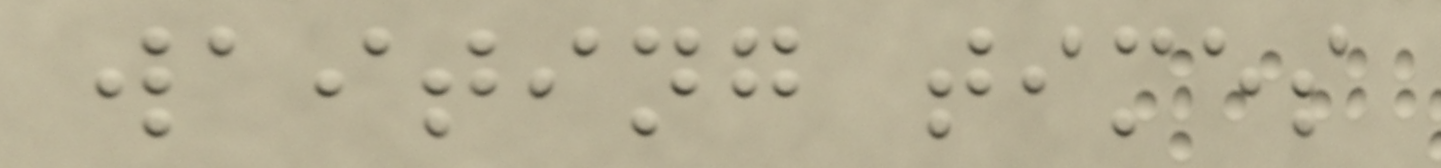waiting times
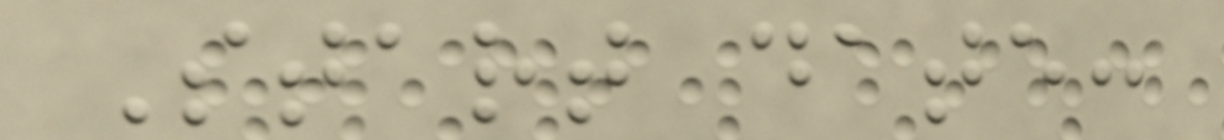Start date:
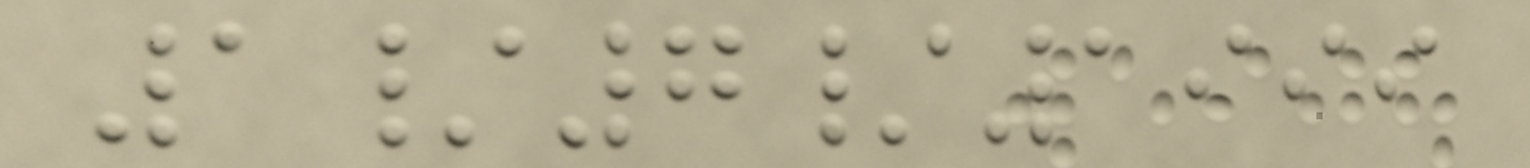1/7/1999
